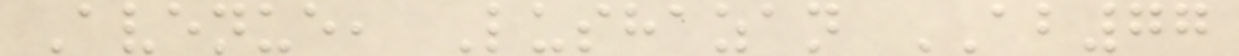Avenue, Lushazan AB77
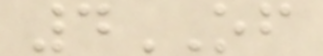4OF
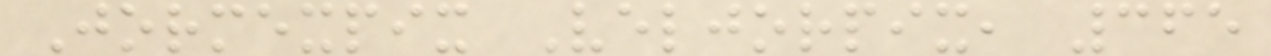Jormexpix Veljorpix, 365
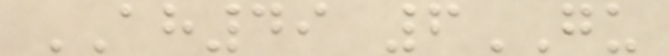AH49 6GU
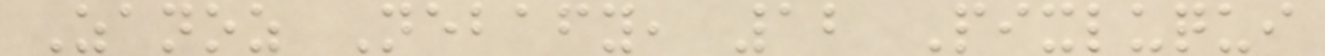Zanoz Nebafy, 12 Pixluqui
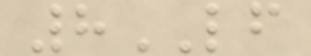8LF
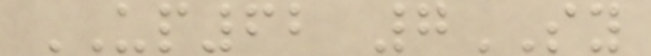UP62 7SY
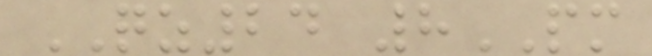QZ24 8PM
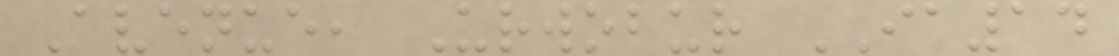Avenue, Urwobur IA14
